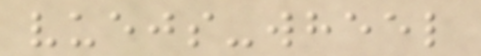vuejs-wheel
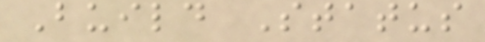Build Status
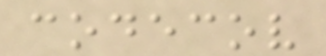codecov
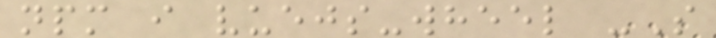npm i vuejs-wheel -S
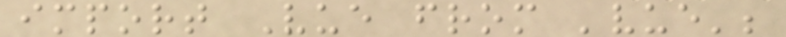import Vue from 'vue';
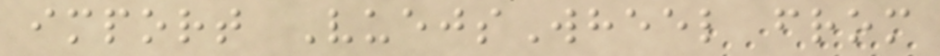import VuejsWheel from
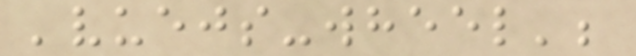'vuejs-wheel';
